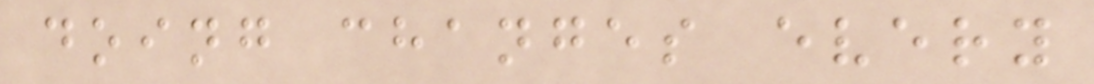doing changes every
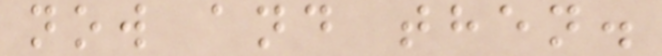now and then.
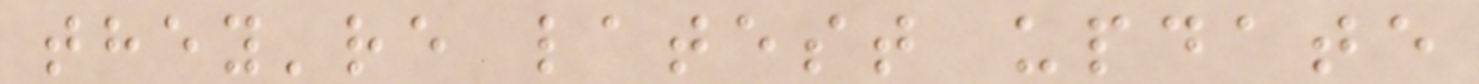they're latest update
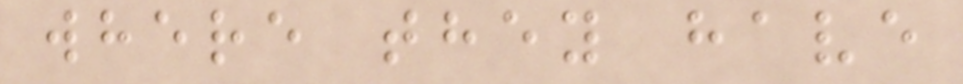where they have
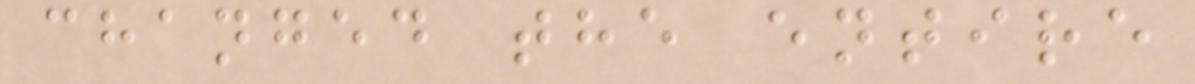changed the entire
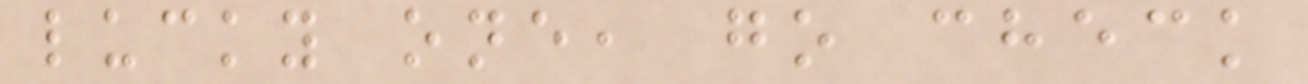lucky one, go check
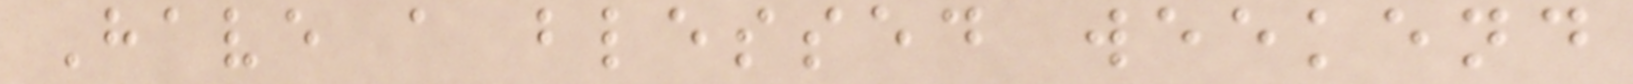Have a blessed weekend
